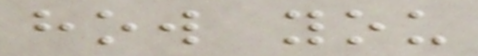how you
